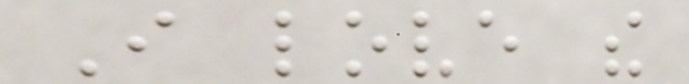I love the
